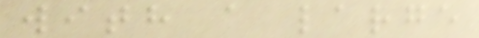with a large
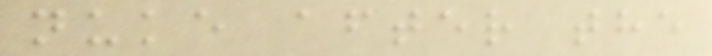nuke after the
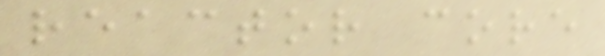reactor core
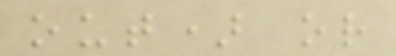out) or
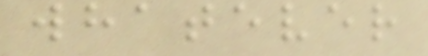whatever
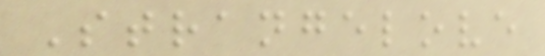Strangelove
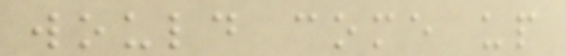would come up
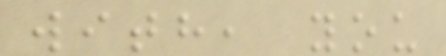with, you
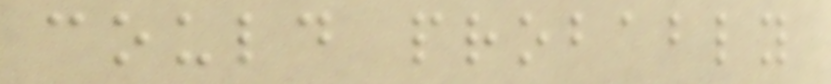could probably
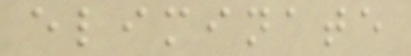eliminate
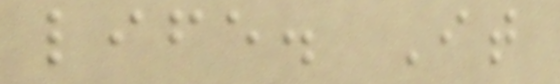life. It
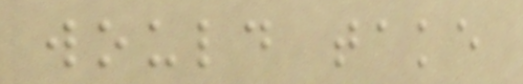would take
